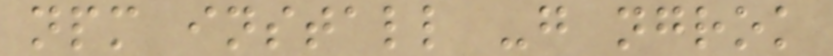npm install -g ngrok
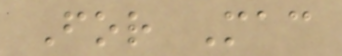For Mac
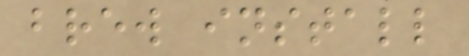brew install
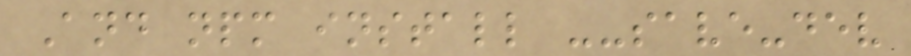And npm install --save-dev
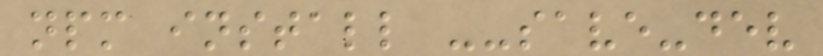npm install --save-dev
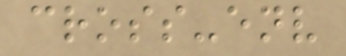cross-env
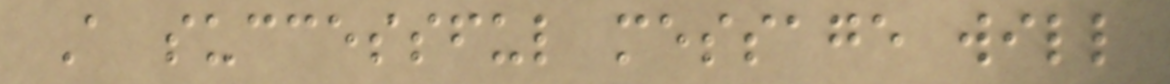A successful message will
